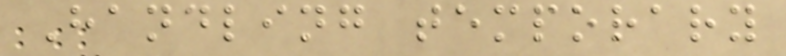Handling temporary
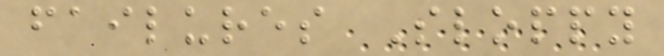failures Sloppy
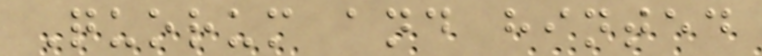Quorum and hinted
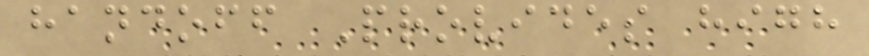handoff Provides high
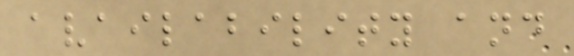availability and
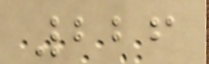226
